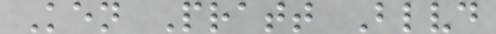Ken Pratt Blvd
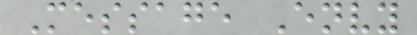Message Envy
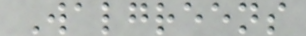Walgreens
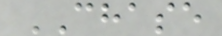CHASE
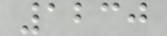1230
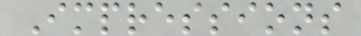Impressions
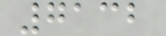7132
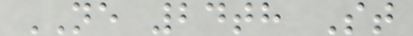NE 24th St
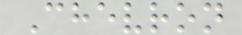Chevron
